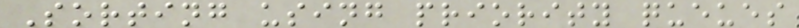Sorting using priority queues
